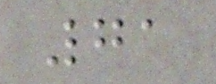71
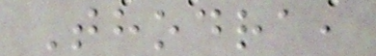Thodra,
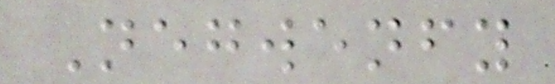Negwenfy
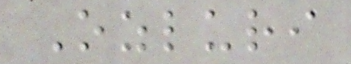Ozluri
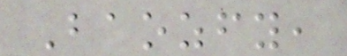Baozfy,
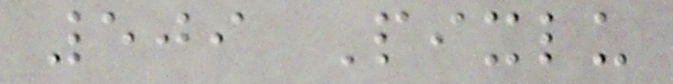509 Pixlu
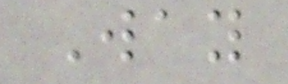Way
